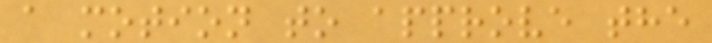a motion to approve the
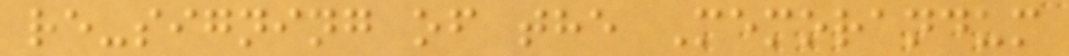re-signing of the Memorandum
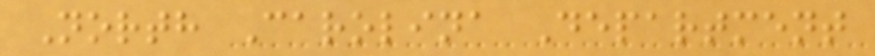North Carolina Department
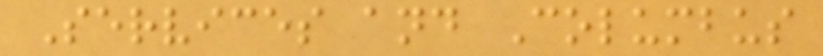Services and Columbus
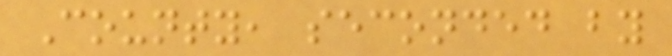County, seconded by
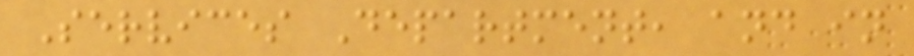Services Department, and in
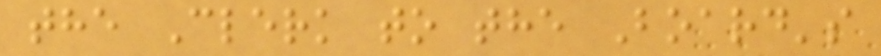the Clerk to the Board's
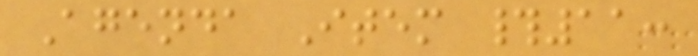Agenda Item #11:
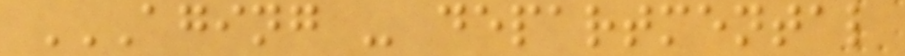AGING - DEPARTMENTAL
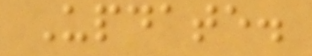Update.
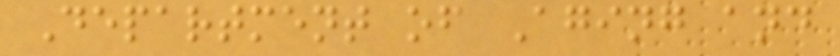Department of Aging and
